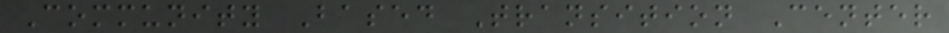Community Based Transition Center
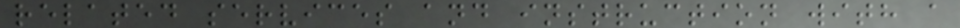related services and instruction with a
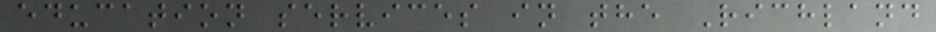education services in the Richland
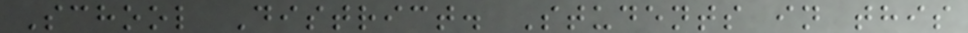School District. Students in this
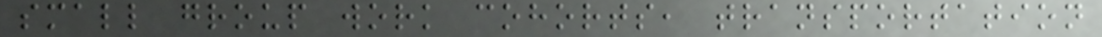small group work cohorts, transportation
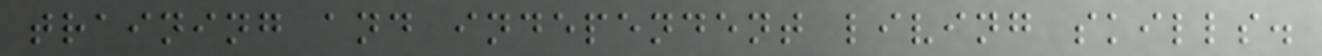training and independent living skills.
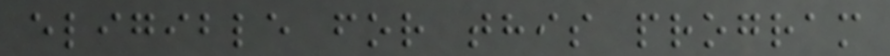eligible for this program
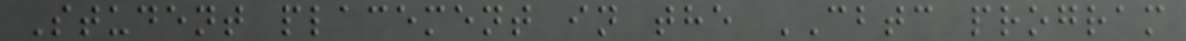Student placement in the CBTC program
